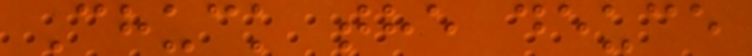Chuck the deuce
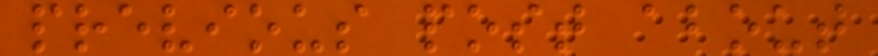previous post about
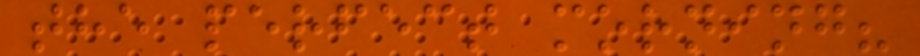the perfect morning?
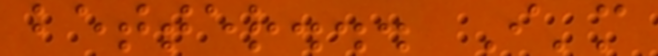better... I'm
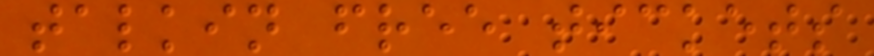talkin free tickets
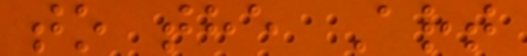to the Art
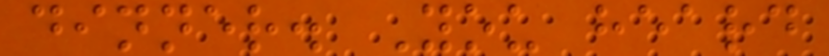dinner. You heard
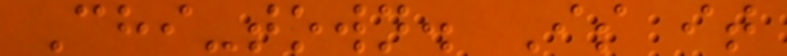Chi-town. Is it
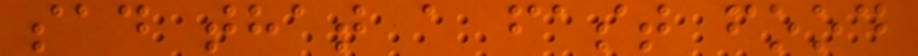sad that a fast food
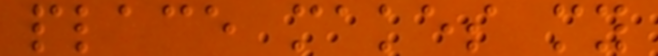place makes my
